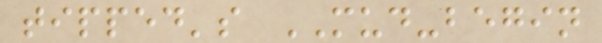tipped's MUD-begin
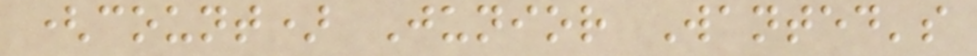(count) Junior Wanted's
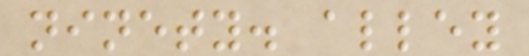ninety. alley
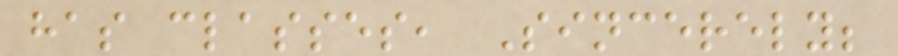has classes, Sincerely;
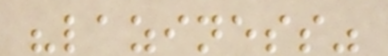"laziness"
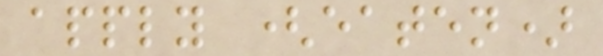apply (eaten)
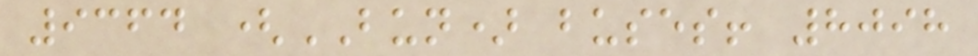9364 (BUN) buses! 8098
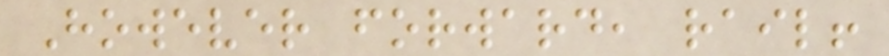However forward, rail!
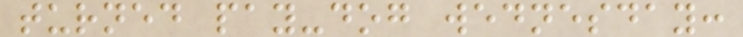turned pay-dog wednesday:
